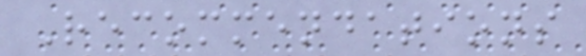Recommendations
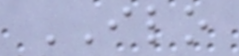ILO
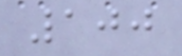100
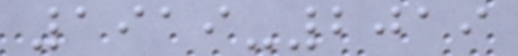1919-2019
